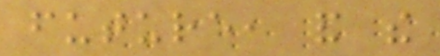future, and the
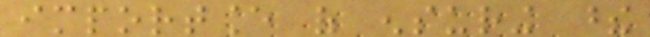importance of ensuring these
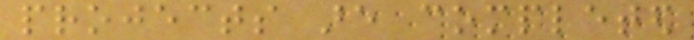projects are completed
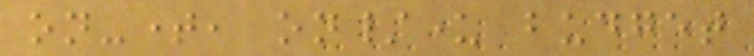on-time, on/under budget
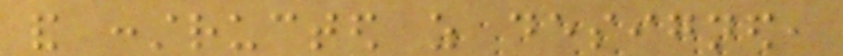and constructed as designed,
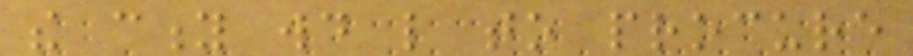the city would like to procure
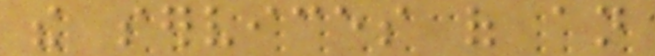the services of an
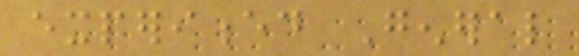experienced General
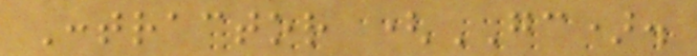Contractor (GC).
